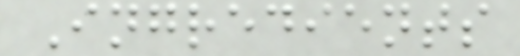Ingredients
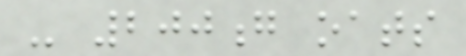- 200g oats
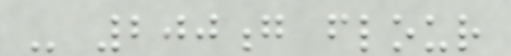- 200g flour
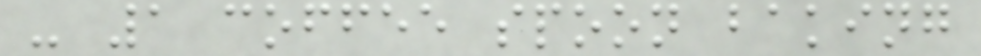- 1 coffee spoon baking
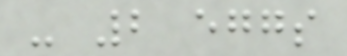- 2 eggs
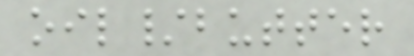oil/butter
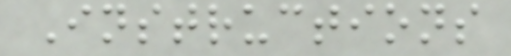Instructions
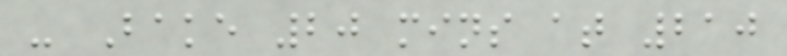- Bake 20 mins at 210
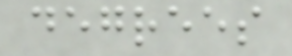degrees
